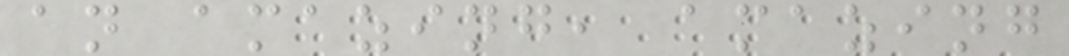an amazing, amazing
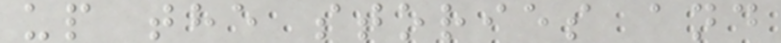up the stories and
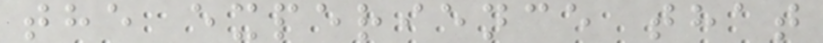the experience that
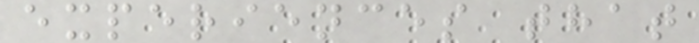experiences that
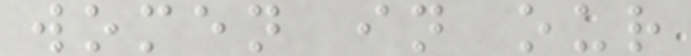women in our
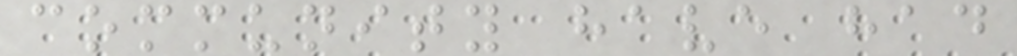community have had
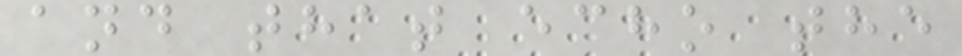and that echo the
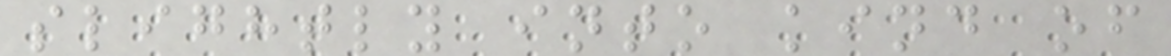slightly into kind of
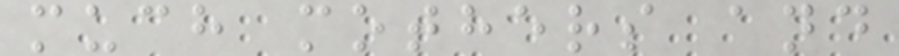much mothers and
